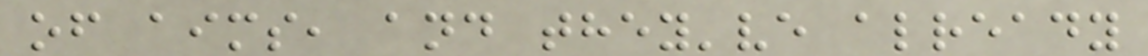of aims, and they've already
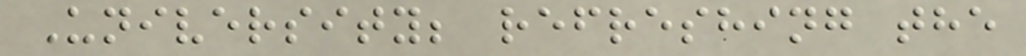University; refreshing the
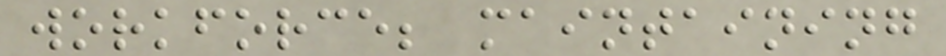workforce; maintaining
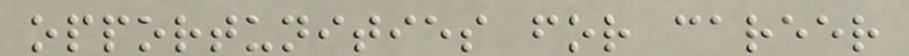opportunities for career
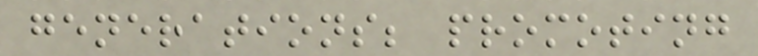generations; promoting
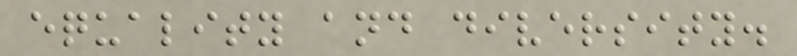equality and diversity.
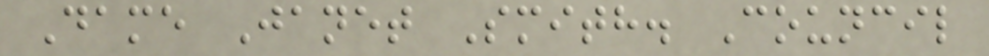Dame Janet Smith. Council
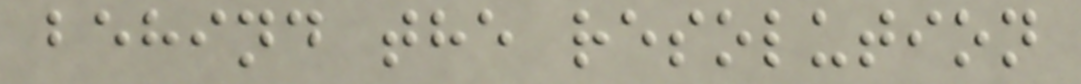behind the resolution
